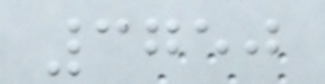3750
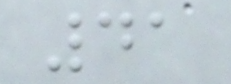41
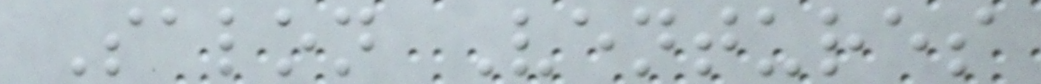Salon Ventures
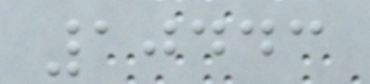10443
